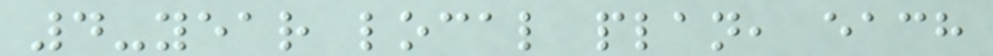4-year local plan, each
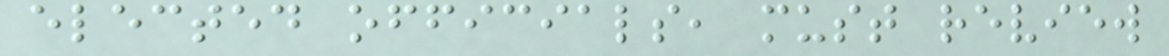elected officials, must review
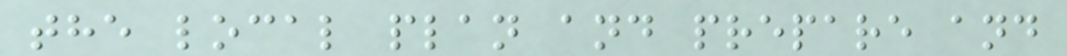the local plan and prepare and
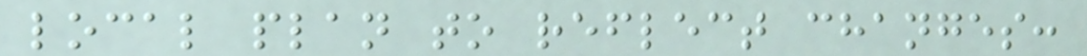local plan to reflect changes:
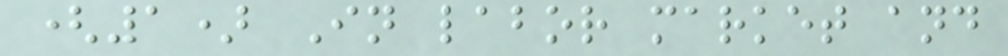(1) In labor market and
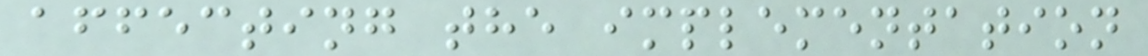affecting the implementation
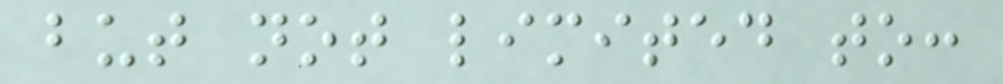but not limited to:
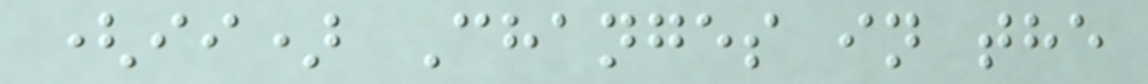(ii) Changes in the
